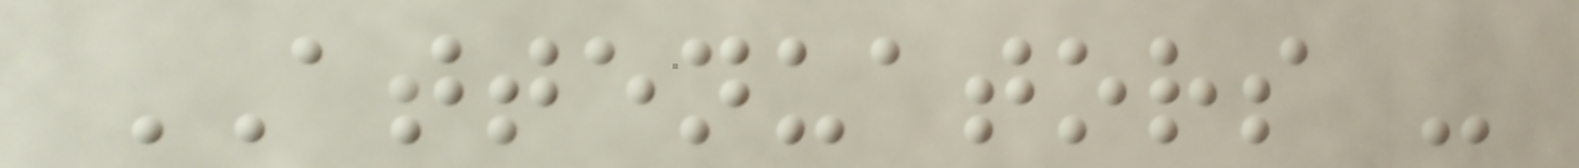ATTENUATORS -
